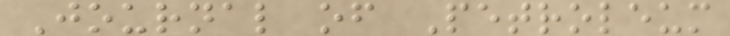Journal of Petroleum
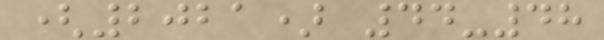(2021) 44-48
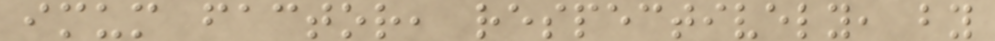imum factor, respectively, by
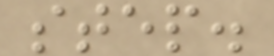step.
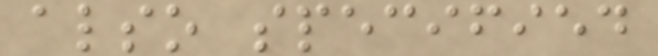also specified
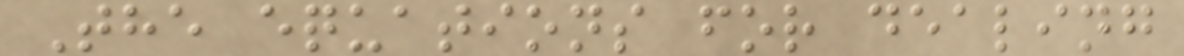The equations for dealing
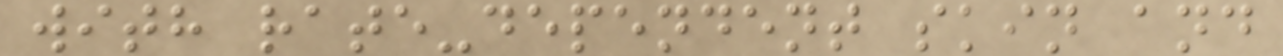with rate-dependent skin and
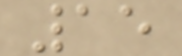15
